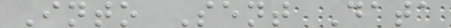Into Sent Data
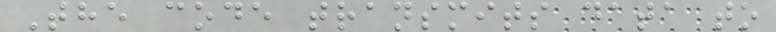The code transmits data to
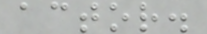actor.
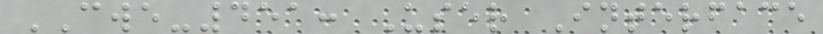CWE-451: User Interface
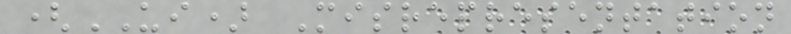(UI) Misrepresentation
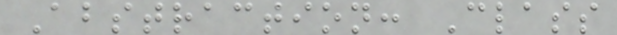Abstraction: Class
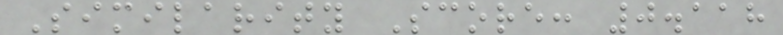Similarity Score: 0.118
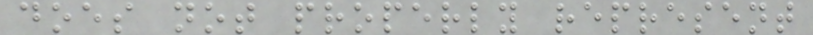does not properly represent
